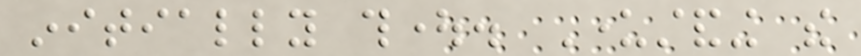initially thought. Understanding the
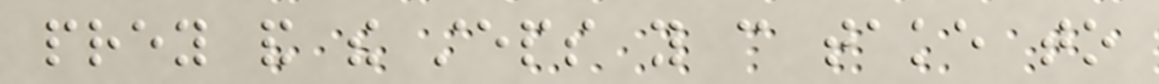prey and the steps you can take to
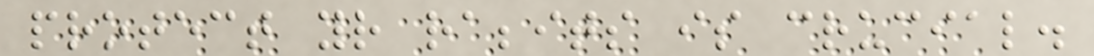protect your rabbits is crucial.
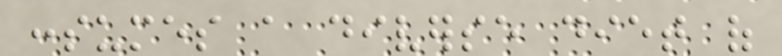consumes a diverse diet of
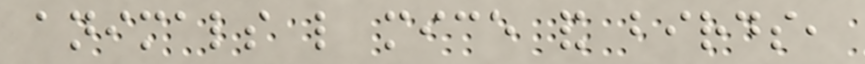animals like mice and birds,
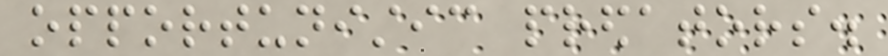opportunistic predators.
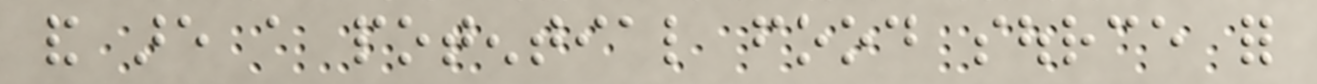and are a potential food source for
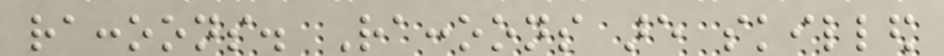raccoons. Raccoons are skilled
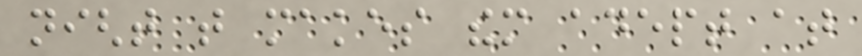night that makes them adept at
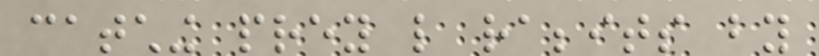catching prey like rabbits by
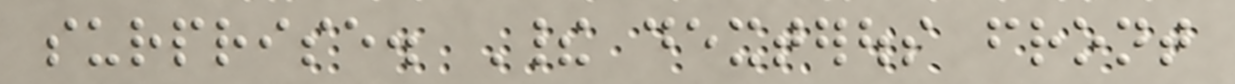surprise. Their dexterous front
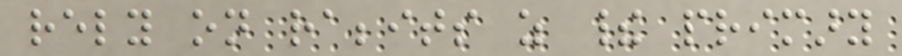rely on rabbits as their primary
